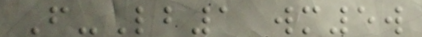F-Lb1 wm5w
